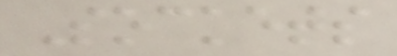Sockets
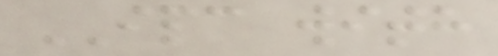IPC with
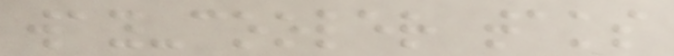way-cooler taks
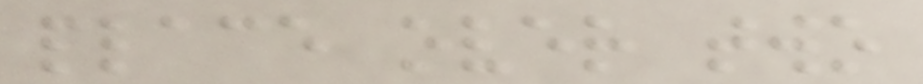place over two
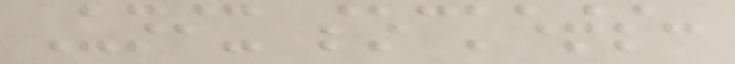Unix sockets:
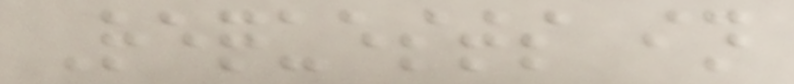Requests in
